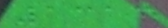1313
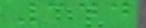344
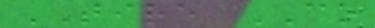TIRE CO
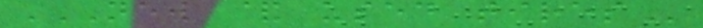NEW & USED TIRES
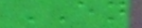EN
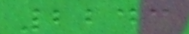2243
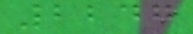2247
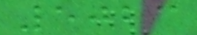5023
